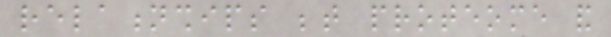relationships between proteome and
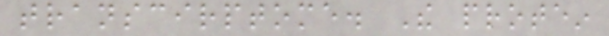transcirptome. The protein
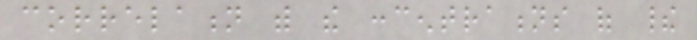correlation with the concentrations of their
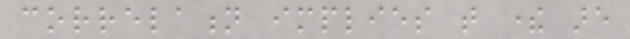correlation implies that there are
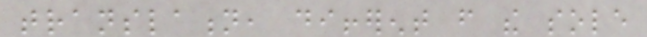translation, different from the sole
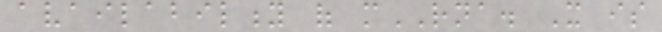availability of mRNA. It is
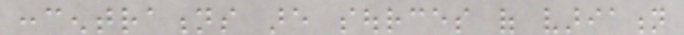concentrations are sources of variation
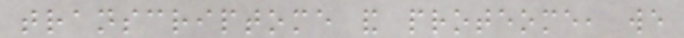transcriptome and proteome, we
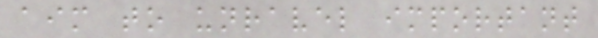aim to unravel important
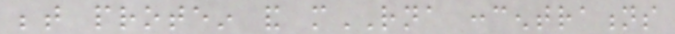between protein and mRNA concentrations
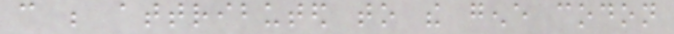can be attributed to the gene codon
